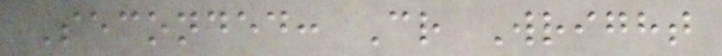Seconded: Cr Wright
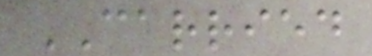CARRIED
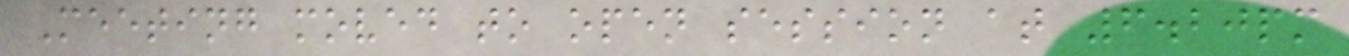Meeting moved to open session at 6.20pm
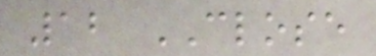12 CLOSE
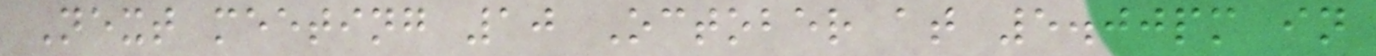Next meeting 10 October at 5.00pm in
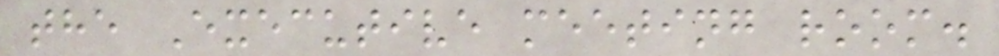the Executive meeting room.
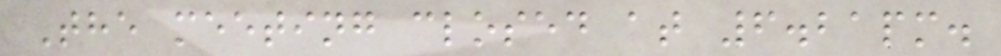The meeting closed at 6.21pm.
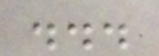...
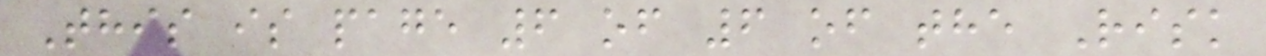This is page 6 of 6 of the Risk
